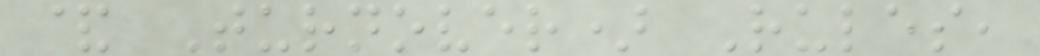& Turnover) Rules,
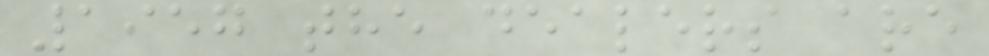1957 the dealers are
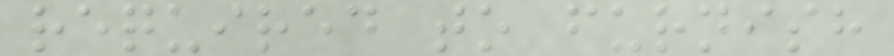required to furnish
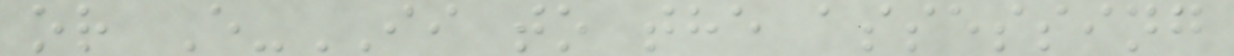or E-II to the assessing
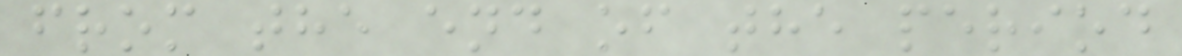from the end of the period
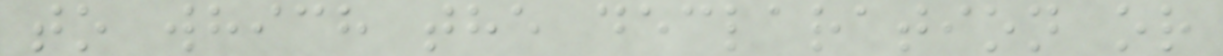to which the declaration or
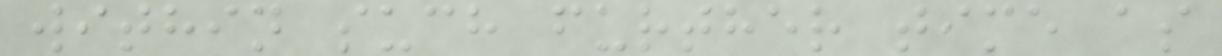within such further time as
